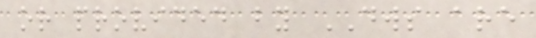or provided by DWS are
